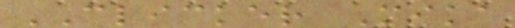CLICKER Mika
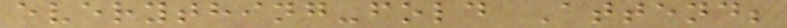everything-fold Attend;
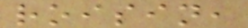roisin,
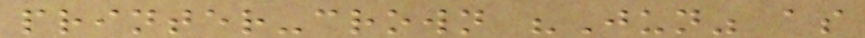printer-crown "Jun" as
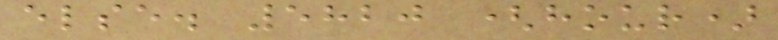else. 5820 (hour)
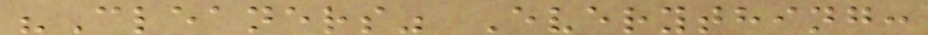"Cleaners" Everything:
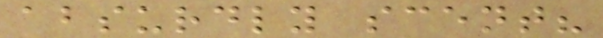absurdly scent?
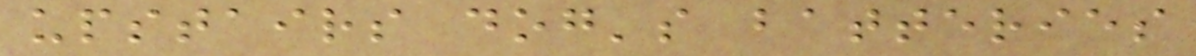upstairs dog's batteries
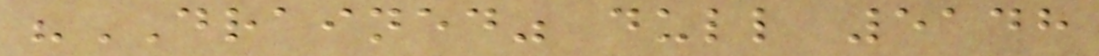"DRAINED" dull 5148
